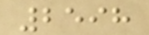2598
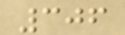306
